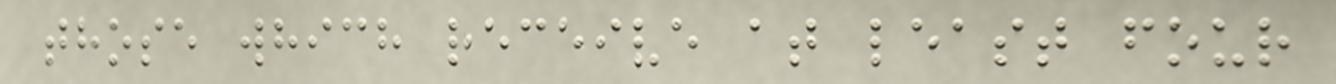those which receive at least four
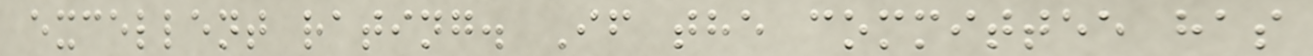excellent rating. If the committee has
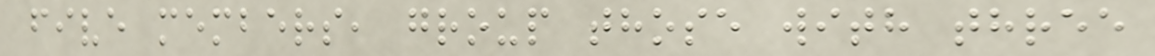five members, group those with three
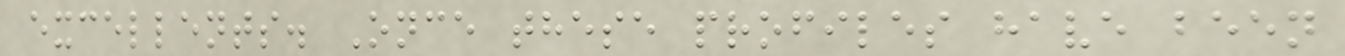excellents. Once these profiles have been
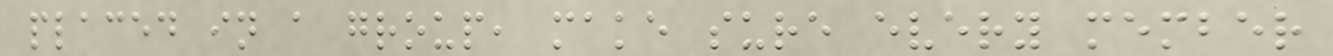placed in a group, make sure every member
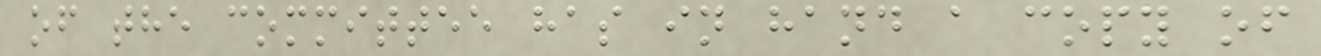of the committee has in hand a copy of
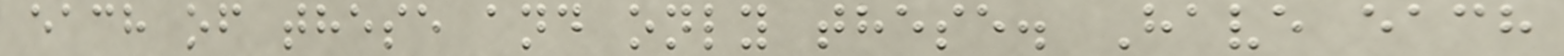each of these and only these. Have each
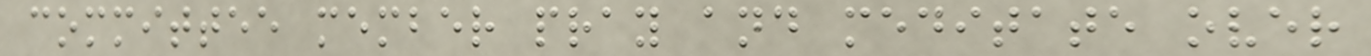committee member pray and meditate over
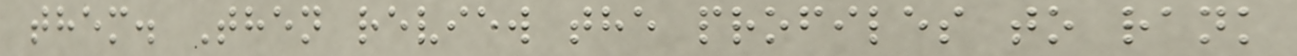them. Then review the profiles to rank
